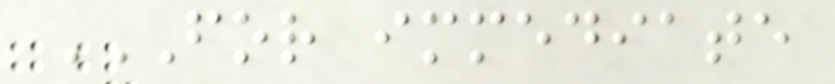FOR IMMEDIATE
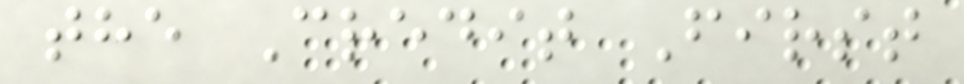the Credit First
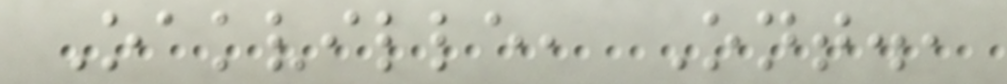Oakville, Ont.,
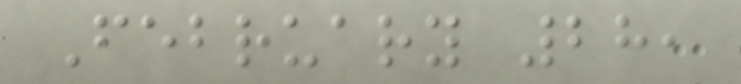February 28,
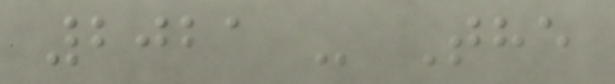2021 - The
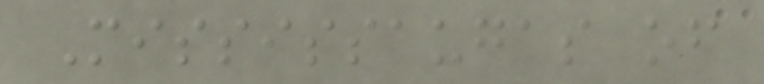Mississaugas of
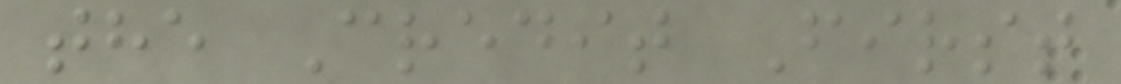the Credit First
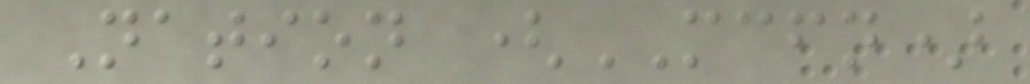Nation (MCFN)
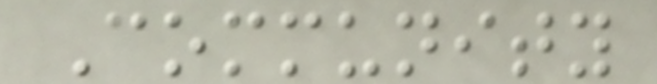Community
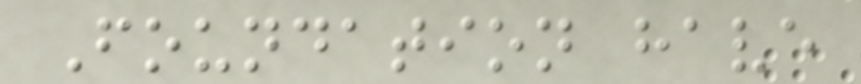Foundation have
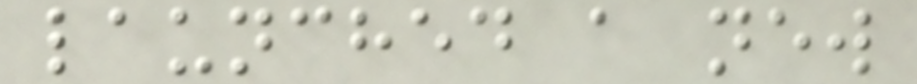launched a new
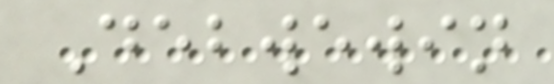Debwewin
